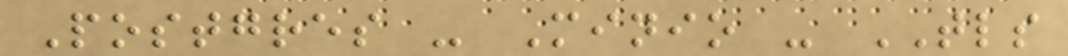Postgres - Minio - TLS
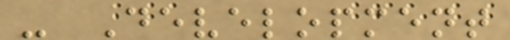- Development
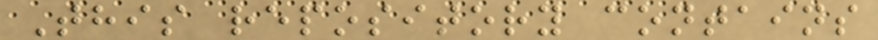This repository contains
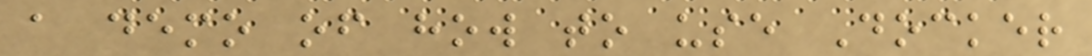a demo of how to use Docker
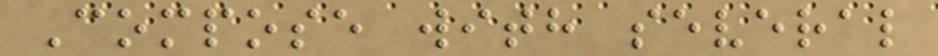Compose with several
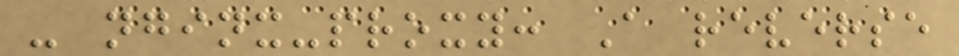- nginx-proxy: A reverse
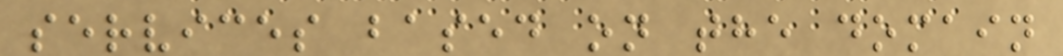services based on the domain
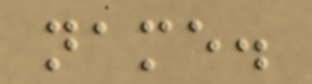name.
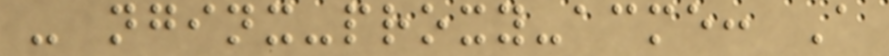- nginx-proxy-acme: A
